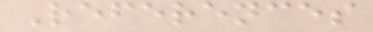References
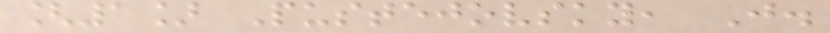[1] Pustejovsky, J.
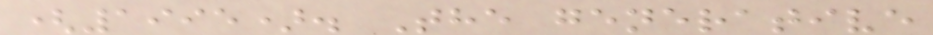(1995). The generative
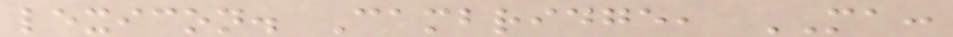lexicon. Cambridge, MA:
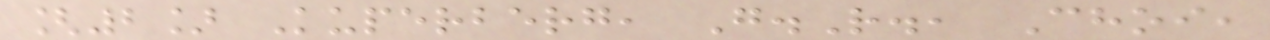[2] Kuperberg, G.R., Choi,
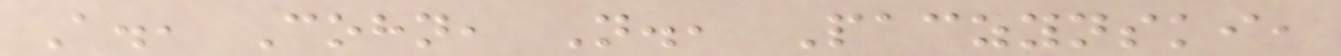A., Cohn, N., Paczynski,
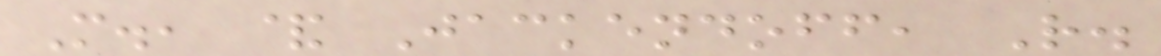M., & Jackendoff, R.
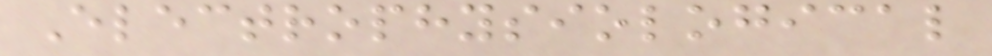Electrophysiological
